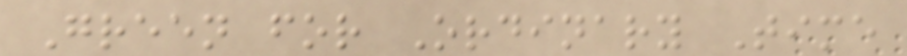Green for Ordinary Time
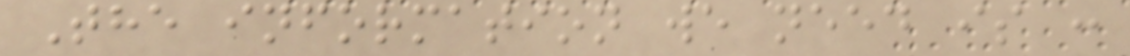The information we need is :
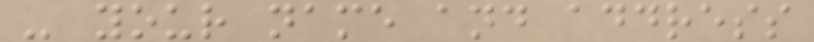- your name and address
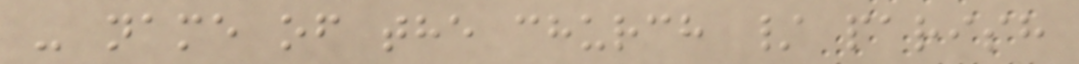- name of the church / parish
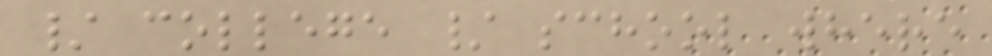/ college / school where
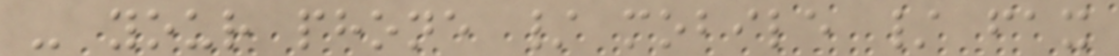- your phone / mobile / fax
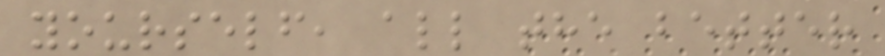yourself, all the better
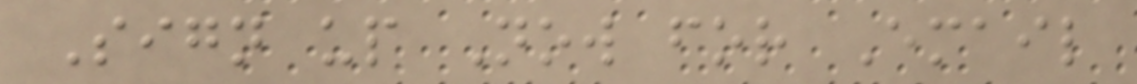Sign up Now for Email
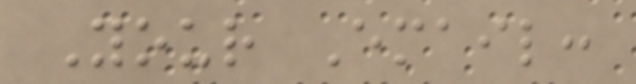Your Email:
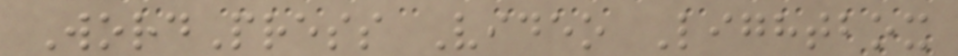WordPress Video Lightbox
